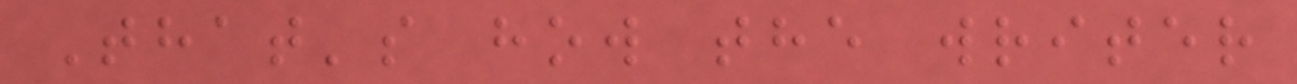That's how the writer
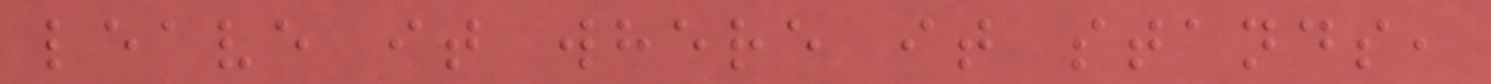leave it where it stands,
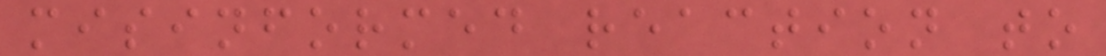misinformed reaction to
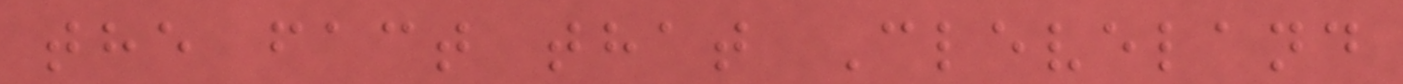the fact that Cleveland
